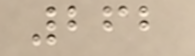262
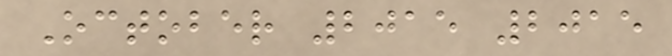October 2015 2015
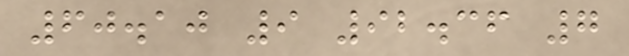60.10 9 92.36 7
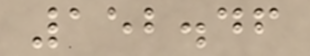152.46
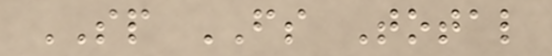SP FS Total
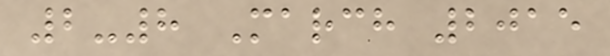2-8 March 2015
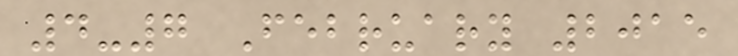4-7 February 2015
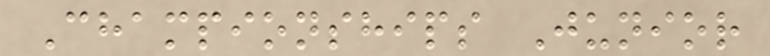Championships Junior
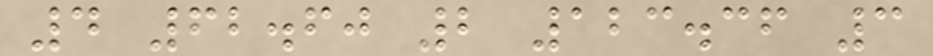4 62.60 2 123.36 3
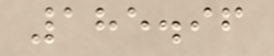185.96
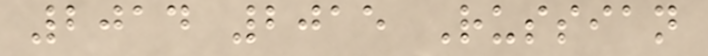2014 2015 Russian
